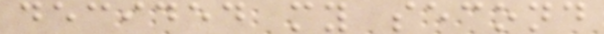decided my second
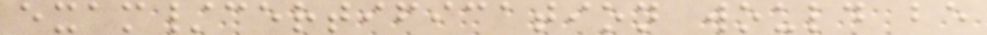exam/certification would be
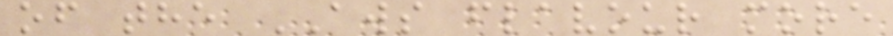of the AWS flavour more
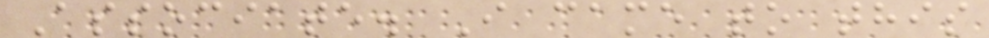Associate. I came to this
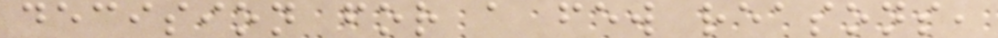decision for a few reasons,
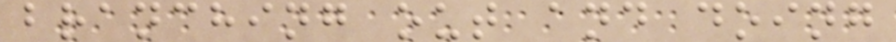branching out and doing
